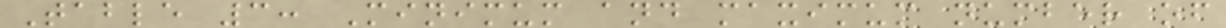Table 3: Minimum and maximum number of
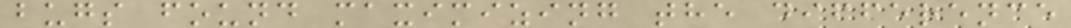bugs found maximizing the difference
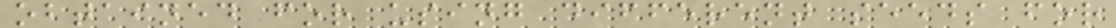obtained for using different seeds for
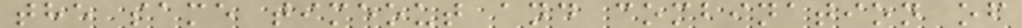the same timeout and combination of
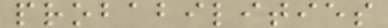probabilities
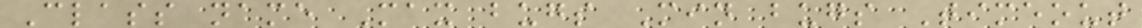Class name Max bugs Min bugs Timeout
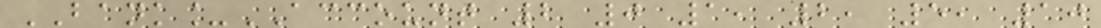BANK_ACCOUNT 2 0 1, 2, 5, 10
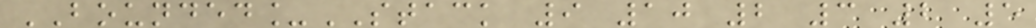BOUNDED_STACK 9 10 2 3 2 5
